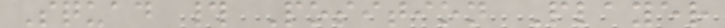Squad # Position Player
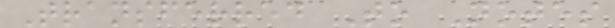Transferred To Notes
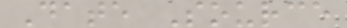Date Source
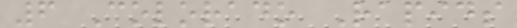6 Colorado Rapids
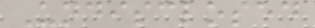Undisclosed
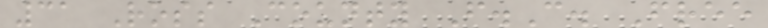31 Ross County F.C. Free
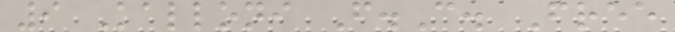9 Kalloni F.C. Free
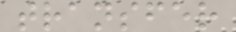transfer
